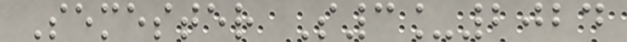Semester S3_2024
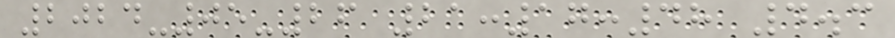2024-05-26 21:17:48 4.3
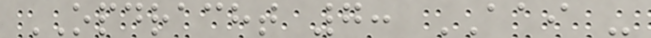OPDRACHT 7: AAI -
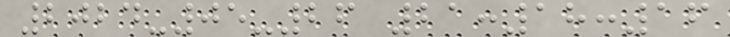2024-05-26 21:18:16
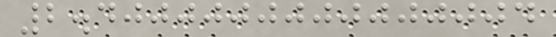2.4000000000000004
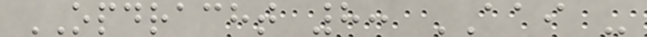OPDRACHT 8: AAI -
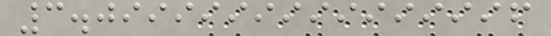3.0999999999999996
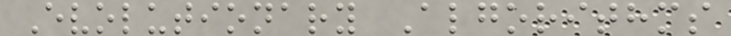Evolutionary Algorithms
